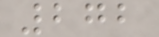272
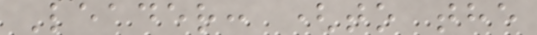Leader: (to the
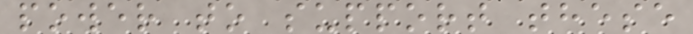power to support these
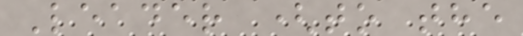Leader (to the
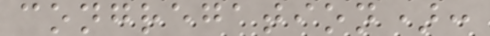congregation):
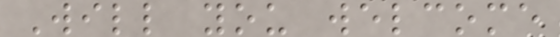Will you welcome
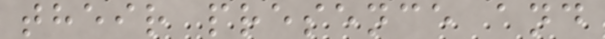their presence and
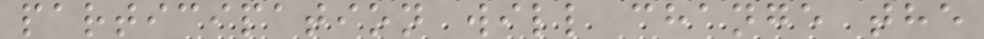participation will change the
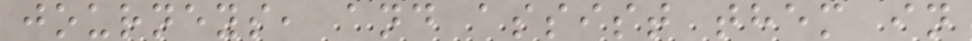journeys, and assist them in
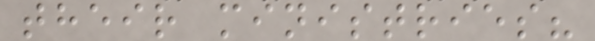their ministries?
